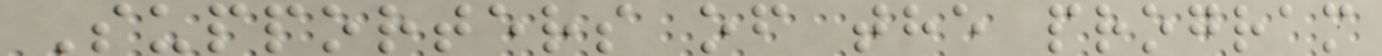Supporters of the program
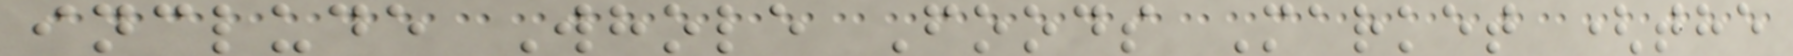include Whole Foods Market (the
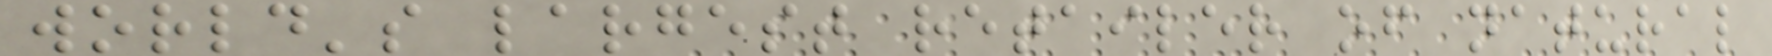world's largest retailer of natural
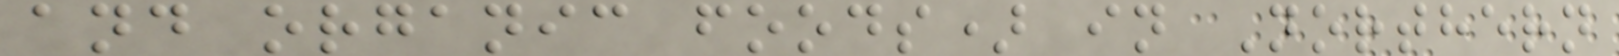and organic foods) in Northern
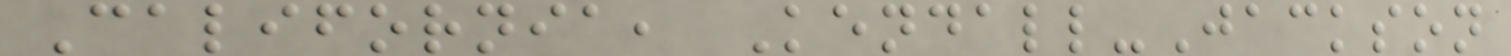California, Kendall-Jackson
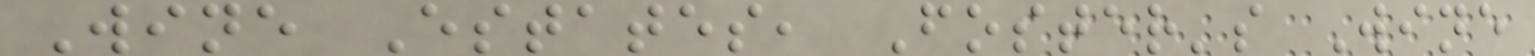Wine Estates, Foster's Wine
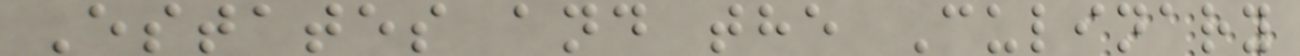Estates and the Culinary
